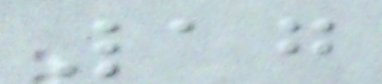17
